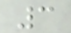3
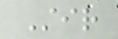Stir
